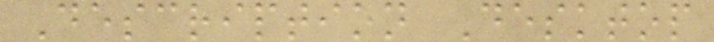Description Desktop
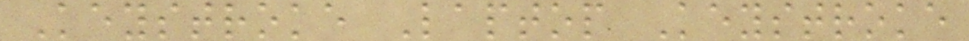Keystroke Laptop Keystroke
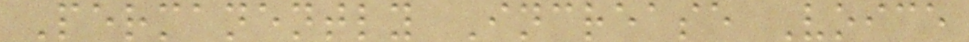Permanently Increase Voice
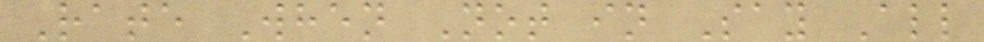Rate When Not in Say All
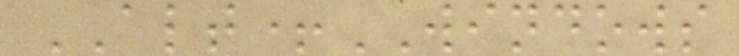ALT+WINDOWS
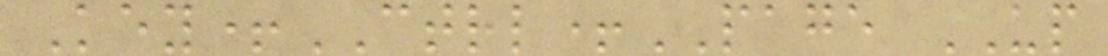Key+CTRL+PAGE UP
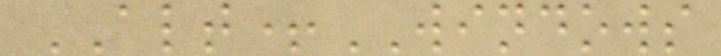ALT+WINDOWS
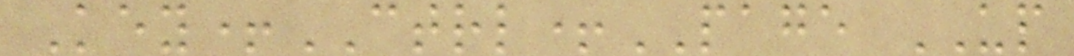Key+CTRL+PAGE UP
